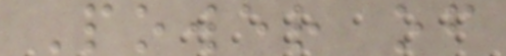Power of
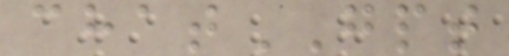chatGPT
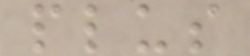plus
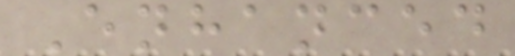Enhanced
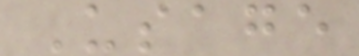Usage
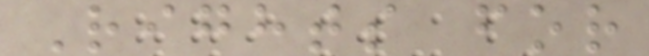Rights for
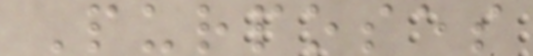Purposes
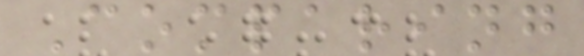Comparing
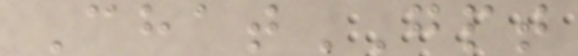ChatGPT
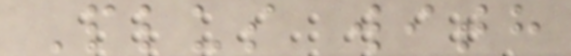Plus with
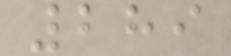289
